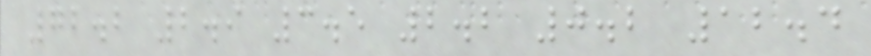72.2 2.9 3.5 2.2 0.2 12.4
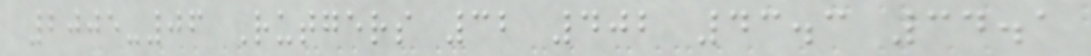2005-06 Rutgers 32 402 43.3 34.1
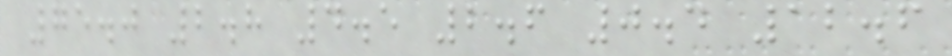75.0 2.8 4.5 2.6 0.4 12.6
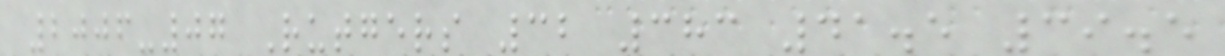2006-07 Rutgers 32 383 41.5 39.5
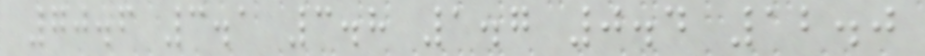70.6 3.1 3.8 1.7 0.4 12.0
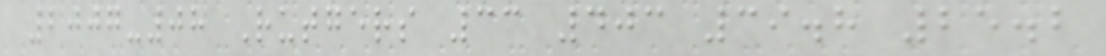2007-08 Rutgers 33 403 39.8 25.2
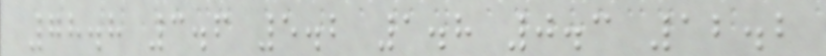78.8 3.6 5.2 1.8 0.3 12.2
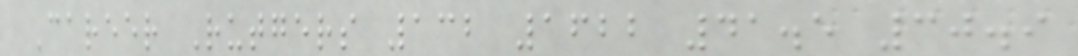Career Rutgers 132 1622 41.5 30.9
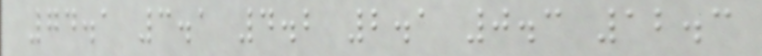74.1 3.1 4.2 2.1 0.3 12.3
